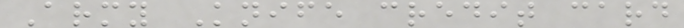Army Knife credit card
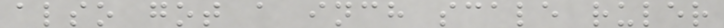also got a inch scale ruler
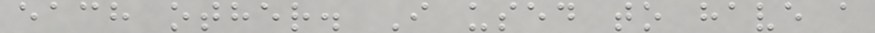each other. I used to have a
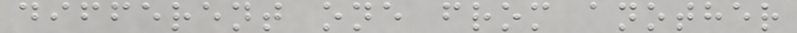different one from another
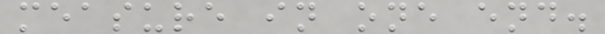measure in one end.
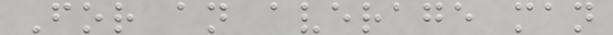For an average man
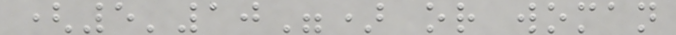(5'10") or woman
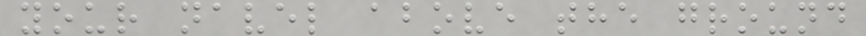your navel above the ground
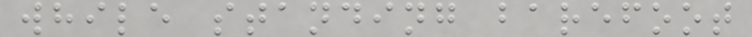while standing barefoot
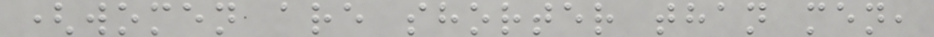(women are shorter than men,
